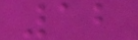12
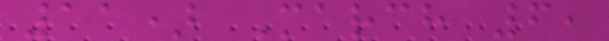11) March 6,
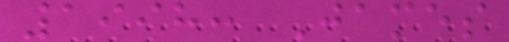1998: James
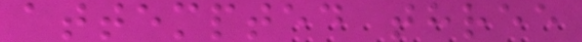attempted three
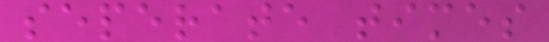seperate times
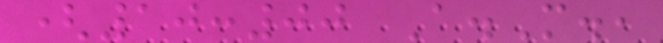(10:00 A.M.,
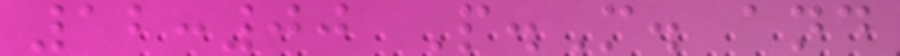12:00 P.M. and
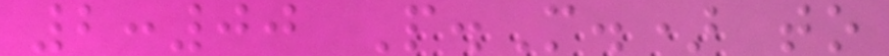2:00 P.M.) to
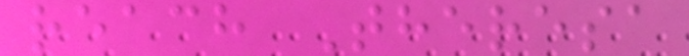reach Theresa
